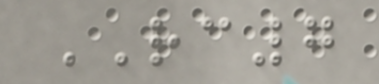RC7
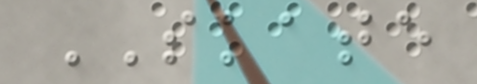SKATE
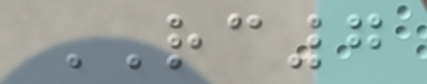RC7
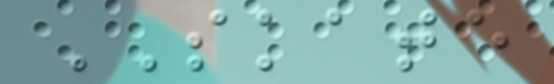SKATE
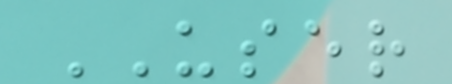USER
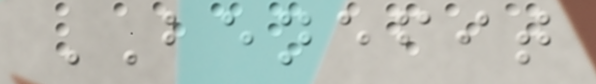BENEFIT
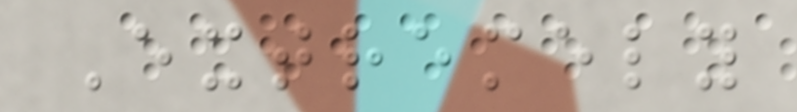Extremely
